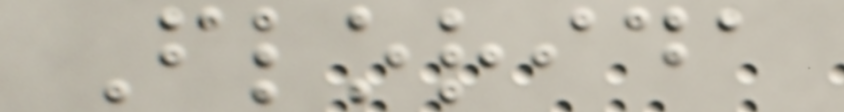Florida
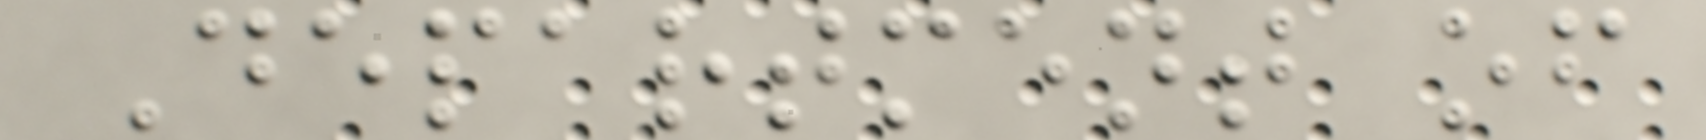Department of
